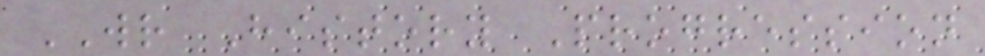WR History Progression
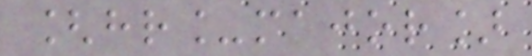[hr_major]
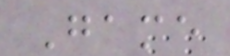Game
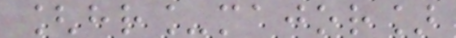[hr_major]
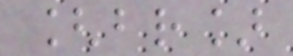[br]
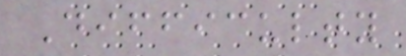Difficulty
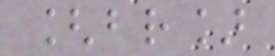[br]
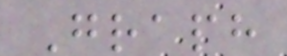Graph
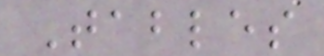Tables
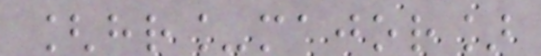[hr_major]
